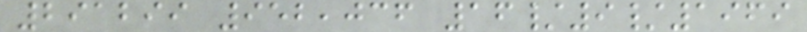291299 952,036 16/9/1969
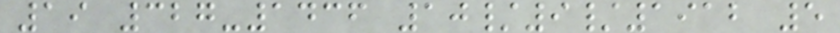19 327-1436 10/9/1912 5
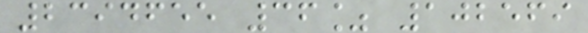2394655 36% 102569
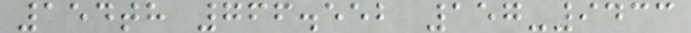154th 766.552 157-9433
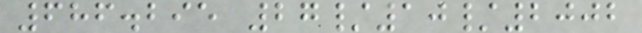686.295 27/10/2002
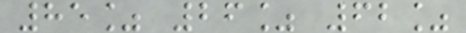85% 26% 62%
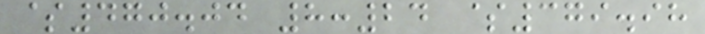$470.04 8:24 $379.98
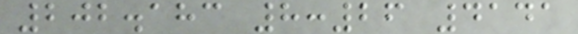202.183 8:26 4141
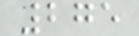275
